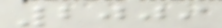2009
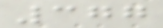377
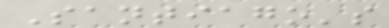Santiago's
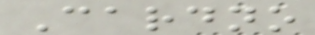Cardno
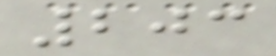203
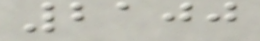2100
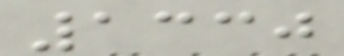1330
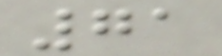71
